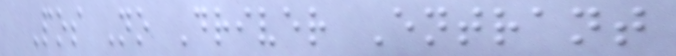Pos No Driver Entrant
